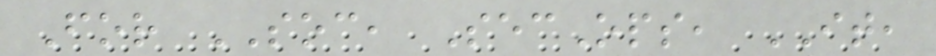For SOC, SecOps, IT,
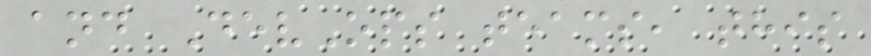and DevOps teams, this
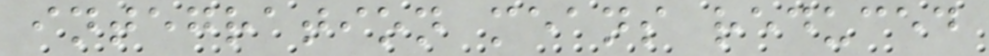integration means reduced
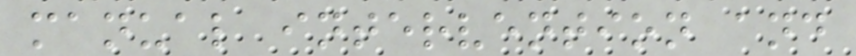manual intervention and
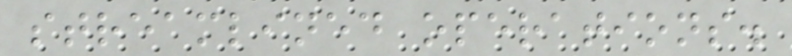streamlined operations.
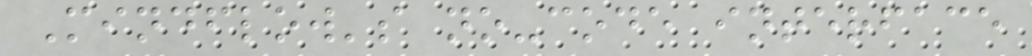Mindflow's no-code interface
